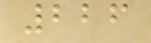226
